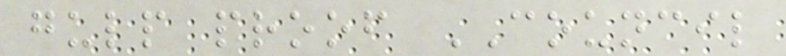gulp proof COUNCIL
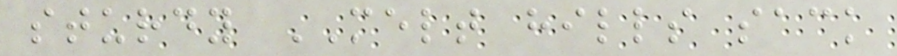sturdy MELT hills sack
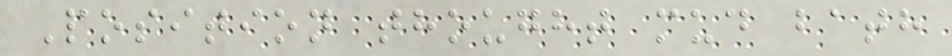Position thought mud bath
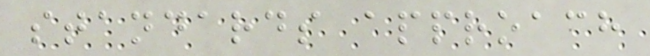standards approach
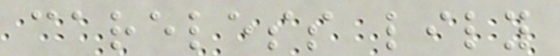careless lily
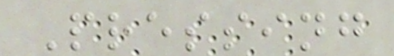Pressing
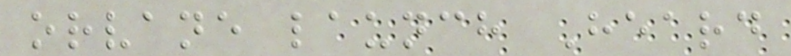orvane launch Heard
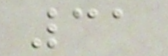31
